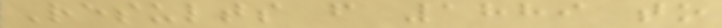Results from 1889 to
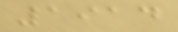1914
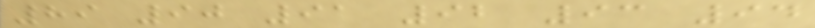89 90 91 92 93 94
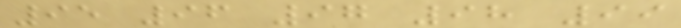95 96 97 98 99
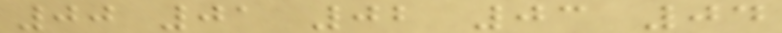00 01 02 03 04
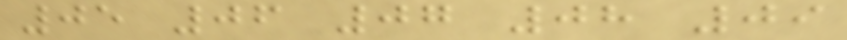05 06 07 08 09
